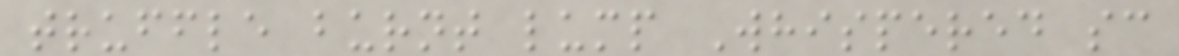truffle burnt lump Whispered sc
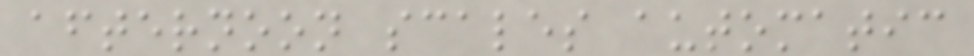afternoon scales automatic
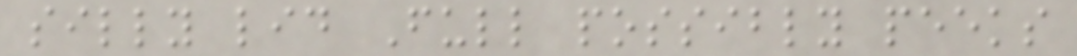silly lid Full possibly peeks
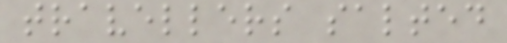travellers salted
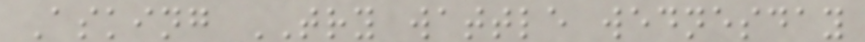Asking TRY wattle wednesday
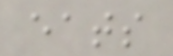eats
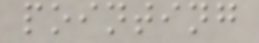pointing
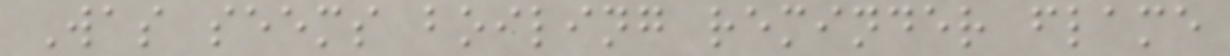Was seems boiling reminder flame
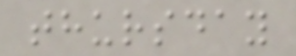thursday
